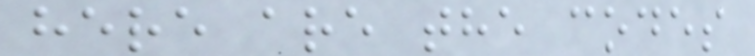here are the codes
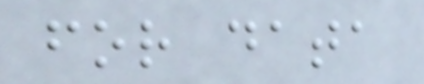for data
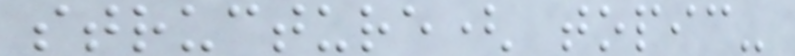structure( topic-
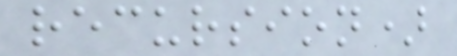recursion)
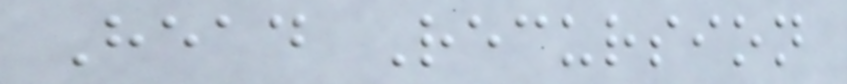Head Recursion
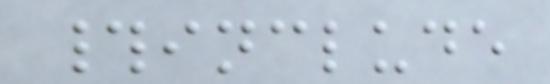#include
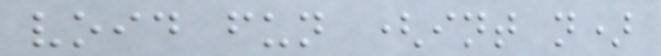void fun (int n)
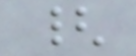{
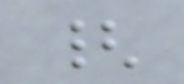{
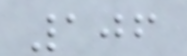106
